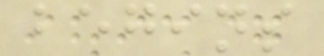begins
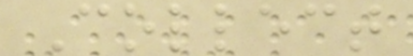Collect
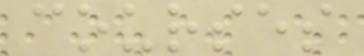courses
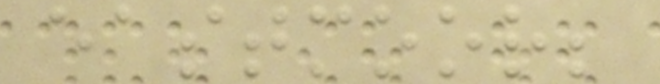eastmoor;
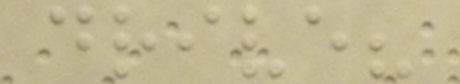drive?
